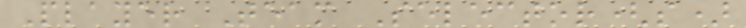Player Team Selector(s)
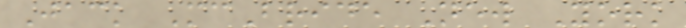Jack McBride New York
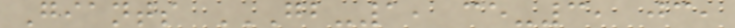Giants GB-1, CE-3, JC,
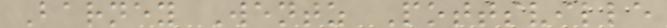Barney Wentz Pottsville
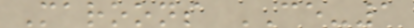Maroons CE-1
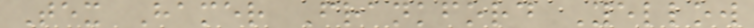Tex Hamer Frankford Yellow
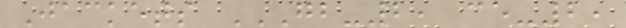Jackets GB-2, CE-2,
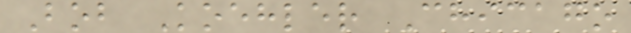Bob Koehler Chicago
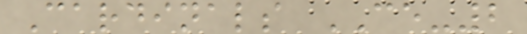Cardinals CE-2
